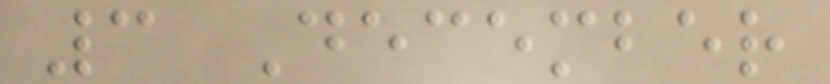3 December
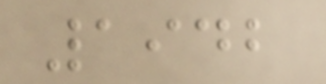1942
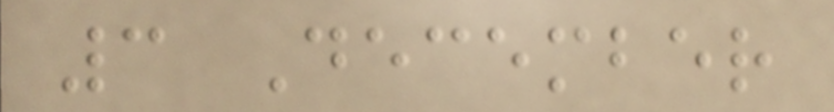3 December
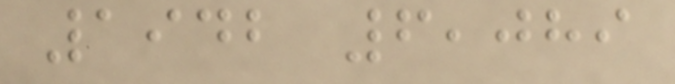1942 6,089
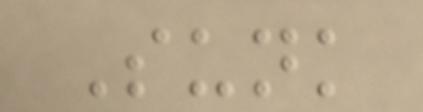Sunk
